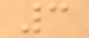3
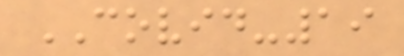COVID-19
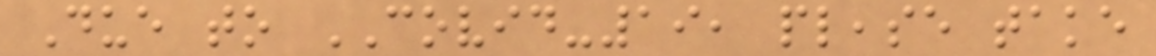Due to COVID-19, please take
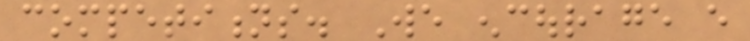competitions. We encourage every
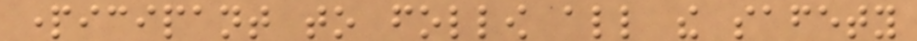participant to follow all the safety
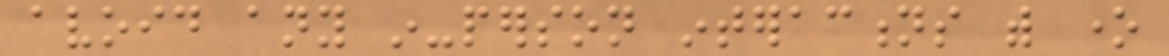avoid any in-person interactions with one
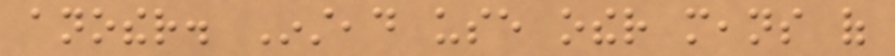another. Instead use other means of
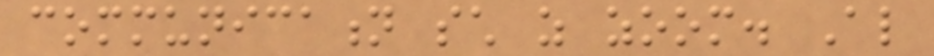communication such as zoom. Also
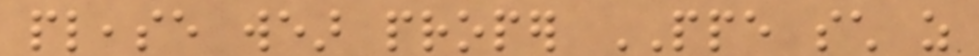please wear proper PPE such as
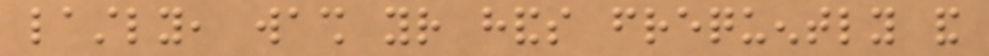lastly, wash your hands frequently and
